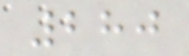280
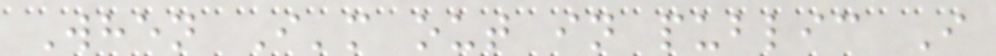When I'm out in public I
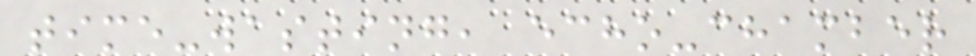time-wasting, echo-chamber
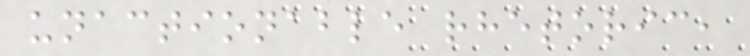unactionable rhetoric,
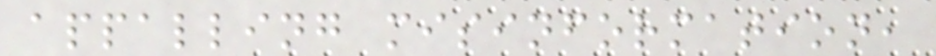appalling misinformation,
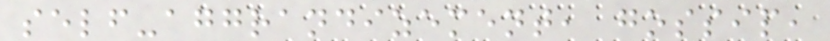self-aggrandizement, gossip,
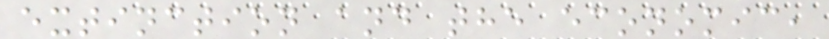extinction and the economic,
